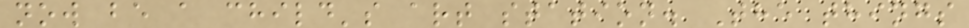now be a child's art station. The things
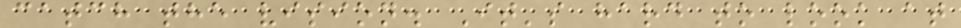catch the vision. It's hard to look at
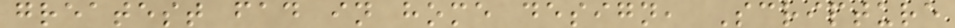greatest fad in home design, Scripture
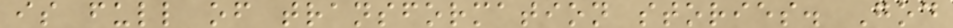is full of transformation stories. God
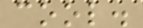cool.
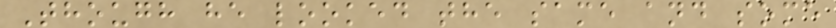Though he looked the same and some
